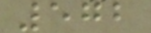572
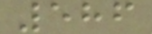586
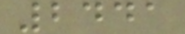2441
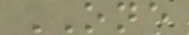ONE
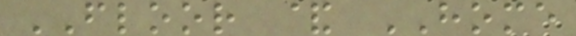FLOOR & HOME
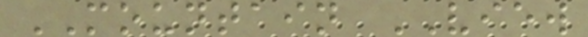MOUNTAIN VIEW
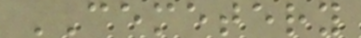CEMETERY
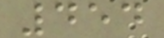454
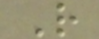R
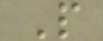P
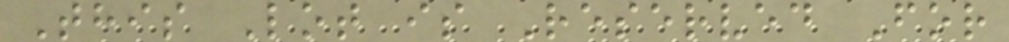This Lot is Reserved For
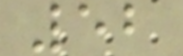52
